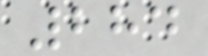284
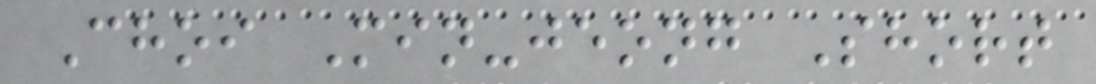Choi Min-jeong Short
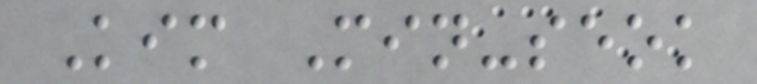Kim Min-seok
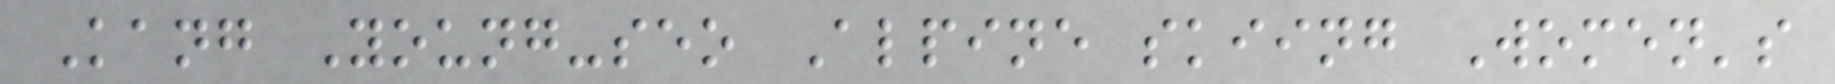Kang Young-seo Alpine skiing Women's
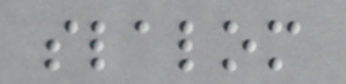slalom
